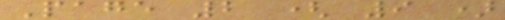Page 2 ( 9 )
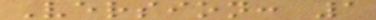Version: 1
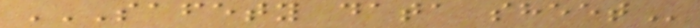SAFETY DATA SHEET
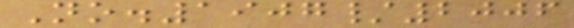No.1907/2006
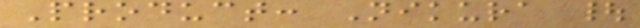Product: Nikura |
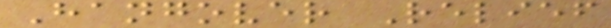Hangover Relief
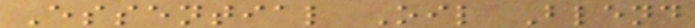Essential Oil Blend
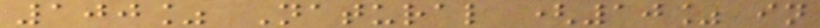100% Natural (10% in
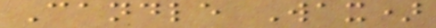Candle Wax)
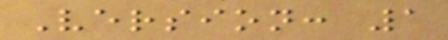Version: 1
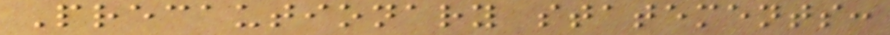Precautionary statements:
